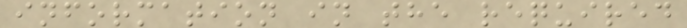information in the required
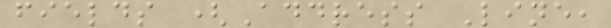fields (Address Line,
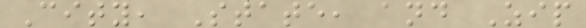City, State, and Zip
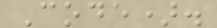Code).
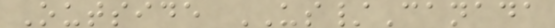Outside US/Canada
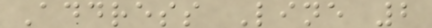Address Line 2
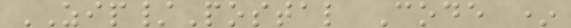ZIP/Postal Code *
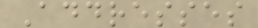Addresses
